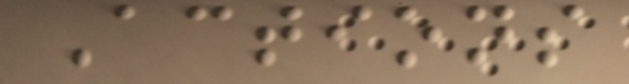Actions
